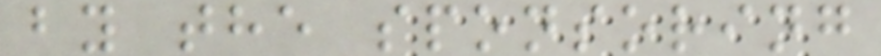by the sponsoring
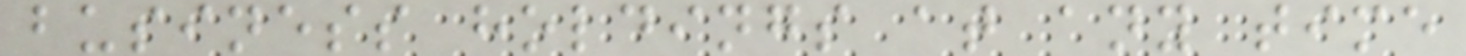business holdings at any time
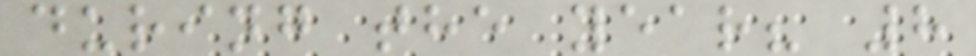during the year? 8
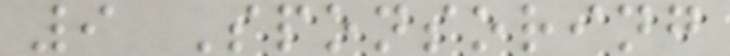9 Sponsoring
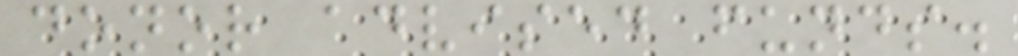donor advised funds.
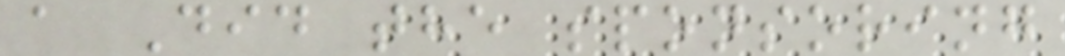a Did the sponsoring
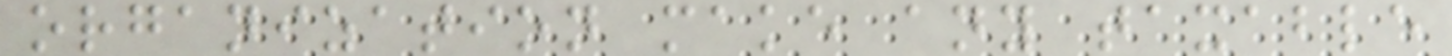organization make any taxable
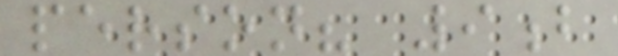person? 9b
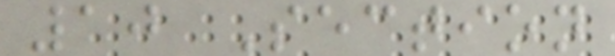10 Section
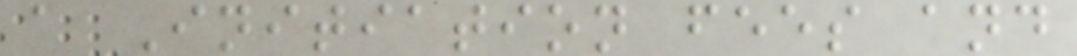a Initiation fees and
